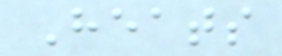Heats
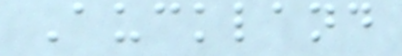Auckland
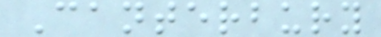Canterbury
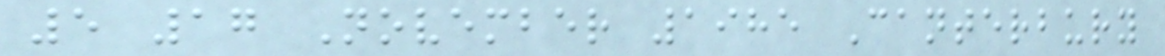5 17 November 1985 Canterbury
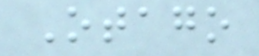Otago
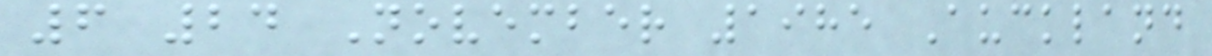6 24 November 1985 Auckland
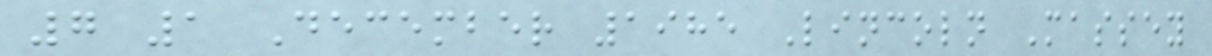7 1 December 1985 Lincoln Massey
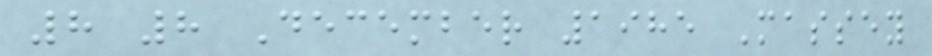8 8 December 1985 Massey
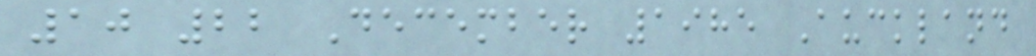10 22 December 1985 Auckland
